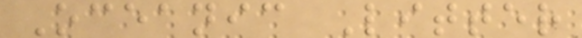Oceanic Litter
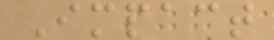Impact
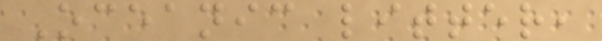Oceanic litter,
